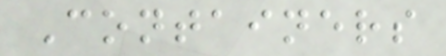Containers
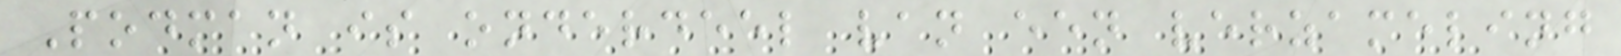Podman is onderdeel van een verzameling
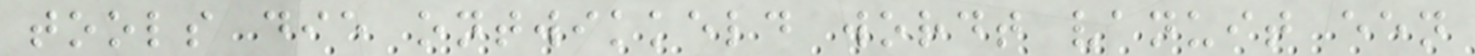tools die ontwikkeld wordt vanuit een
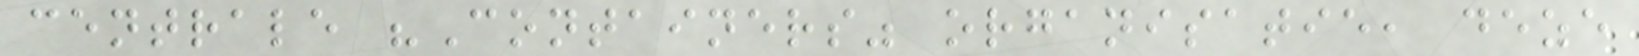centrale "Containers" organisatie, deze
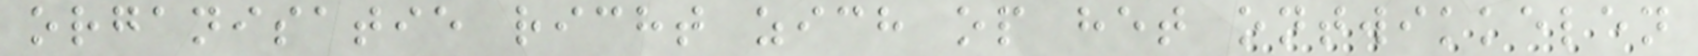organisatie richt zich op het ontwikkelen
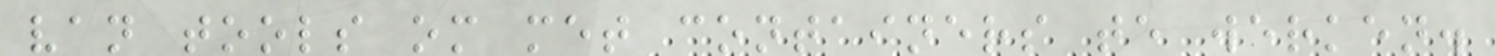van tools om met containers te werken.
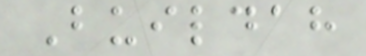Buildah
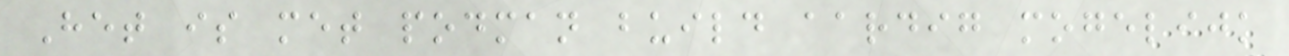Het is met podman build aardig mogelijk
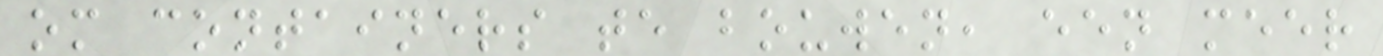om containers te bouwen, een meer
